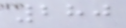280
